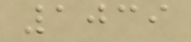1039
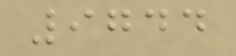9744
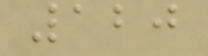120
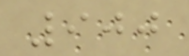900
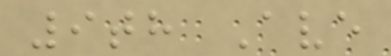9th Ave
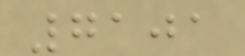7101
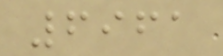6961
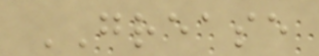GREASE
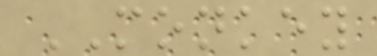MONKEY
